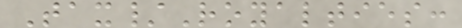Tax/Royalties:
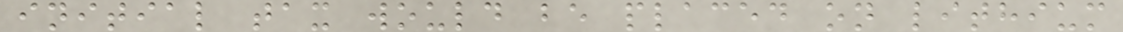initial tax would be placed on lithium
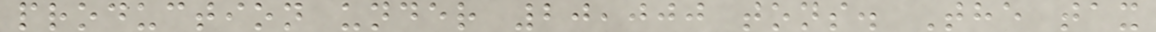production under 20,000 tons. The tax
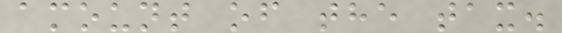amount of the tax.
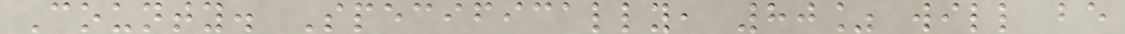County. Specifically, 80% will be
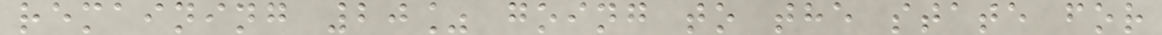remaining 20% going to the state for
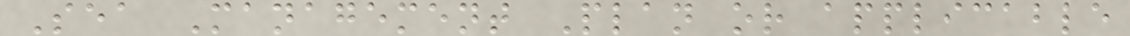Sea Management Plan or applicable
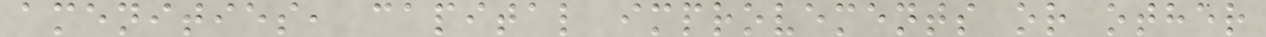amenities, capital improvements or other
